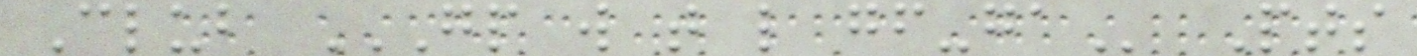Club GP W T L GF-GA Pts
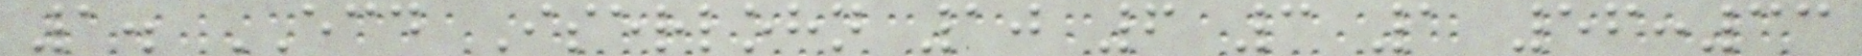1. ECD Iserlohn 10 6 3 1 56:33
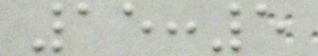15:5
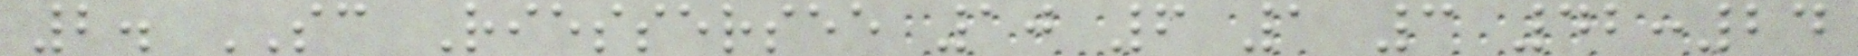2. SC Riessersee 10 6 1 3 42:24
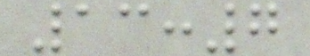13:7
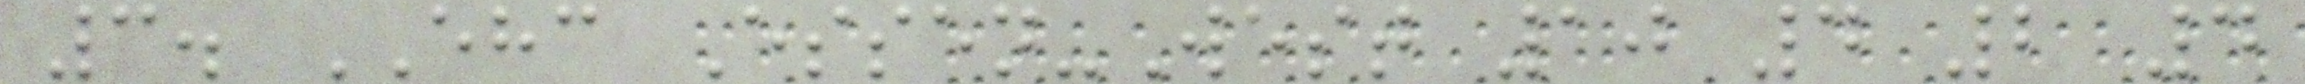3. EHC Essen-West 10 4 2 4
